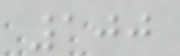100
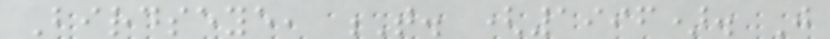Birdseye, T. (1996). Just
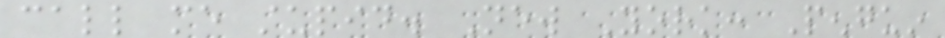call me stupid. New York: Penguin
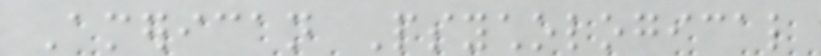American Psychological
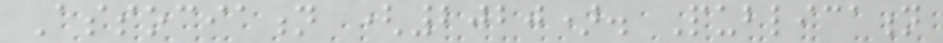Association (2020). Publication
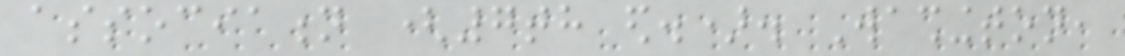association (7th ed.). Washington,
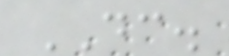DC.
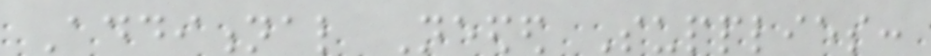Additional Needed Supplies:
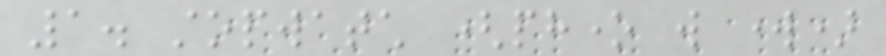1. stopwatch (phone will work)
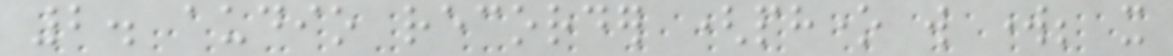2. audio recorder (phone will work; it
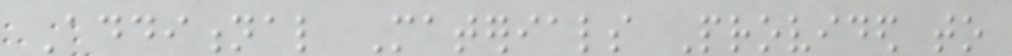Additional Materials Provided to
